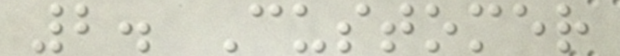2. Customer
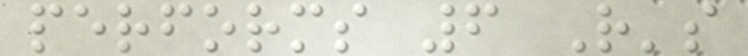performs 6 R's
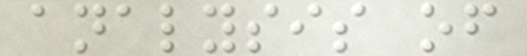analysis of
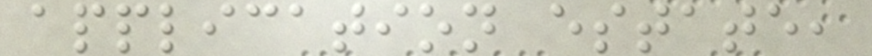application estate,
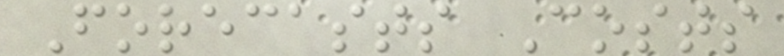Forecasts Costs
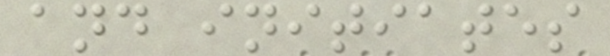and initiates
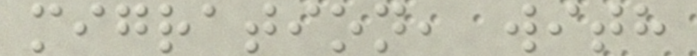migration, with
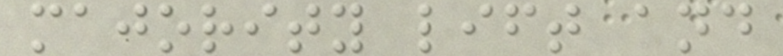majority lift and
